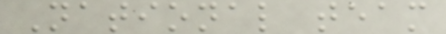National team
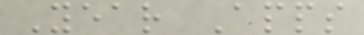Year Apps
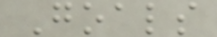Goals
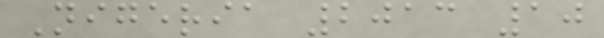Nigeria 2013 10
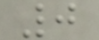0
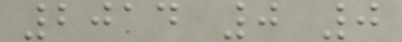2014 0 0
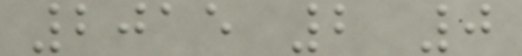2015 2 0
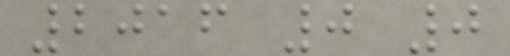2016 0 0
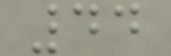44
